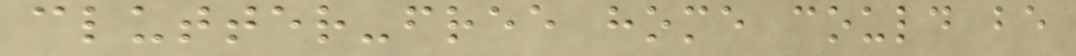clutter-free home could be
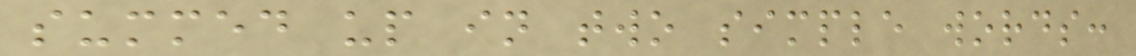summed up in two simple words:
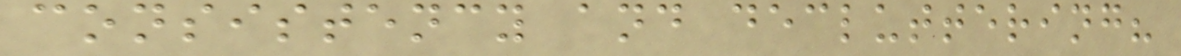consistency and decluttering?
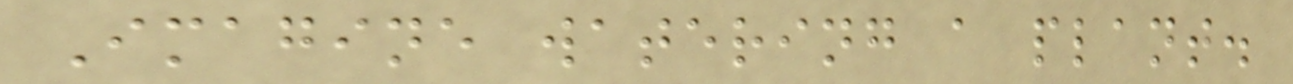Imagine watering a plant.
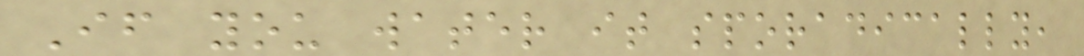If you water it sporadically,
